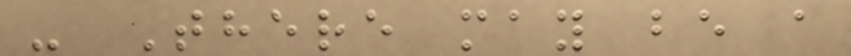- There may be a
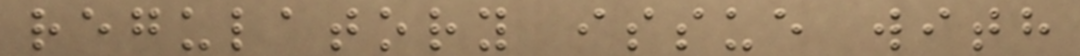regulatory issue with
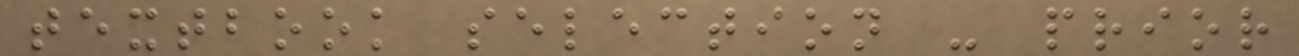textbook selection - prior
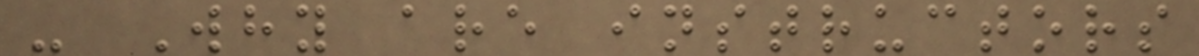- Why are instructors
